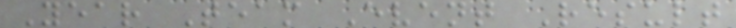Year Team Event Result
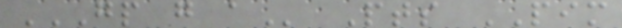GP G A Pts PIM
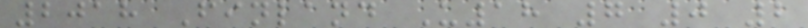2018 Finland U18 7 0 2
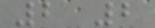2 2
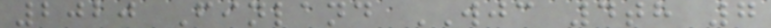2020 Finland WJC 4th 7
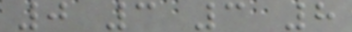0 3 3 8
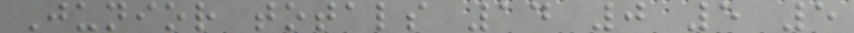Junior totals 14 0 5 5
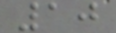10
